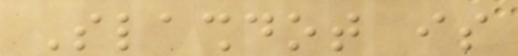Slashdot is
